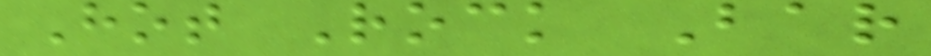Hot Rock Bar
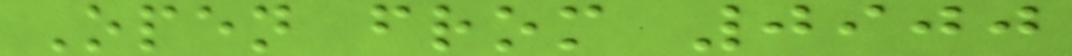Open from 0900
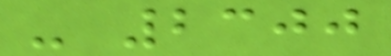- 2300
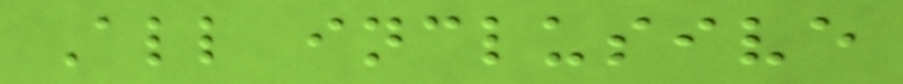All inclusive
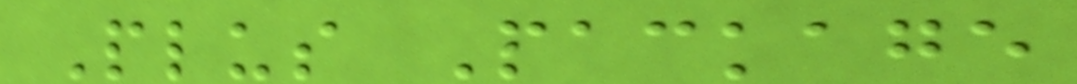Plus Package
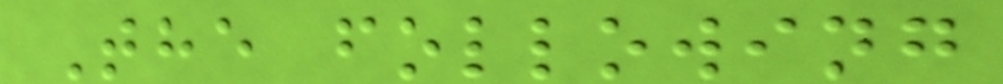The following
